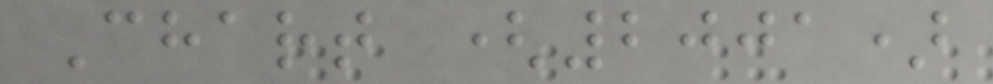Chart (2001)
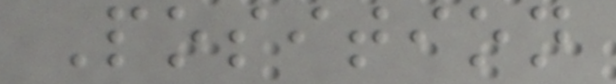Position
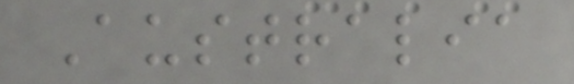Australia
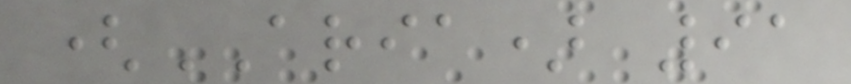(ARIA) 91
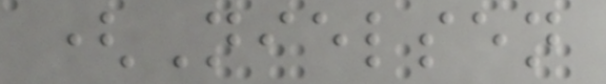(Nielsen
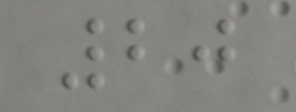20
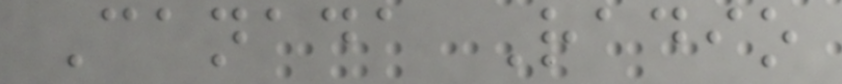Canada Radio
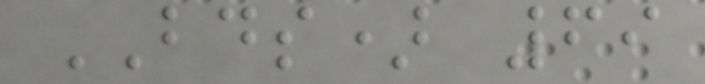BDS) 69
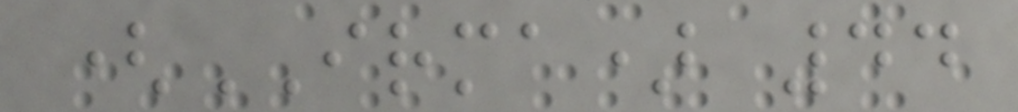(IRMA) 44
